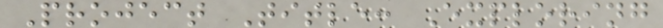Project Title: Exploring
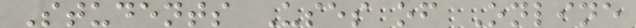Students Uses of Online
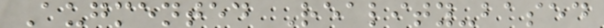Augmented Reality-based
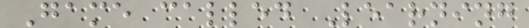Game called Learning
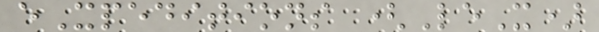eXpeditions (LeX)
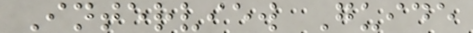Interview Guide
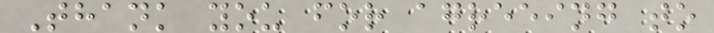Thank you for agreeing to
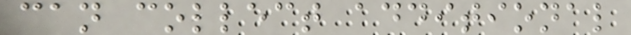can collect additional
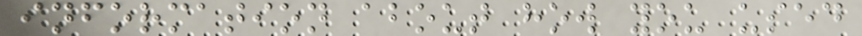information about how you used
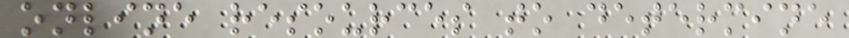online resources to determine
